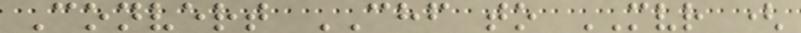Convert CHF to MVR (
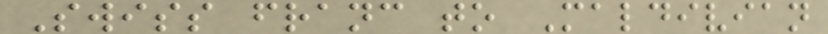Swiss franc to Maldivian
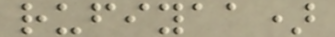rufiyaa)
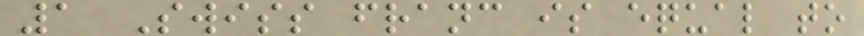1 Swiss franc is equal to
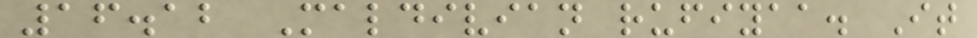16.12 Maldivian rufiyaa. It
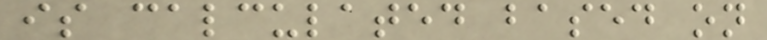is calculated based on
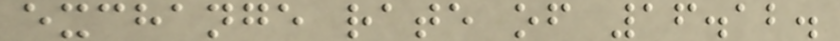exchange rate of 16.12.
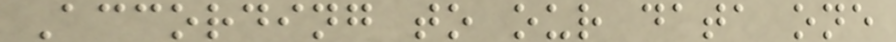According to our data one
